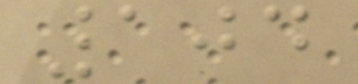104
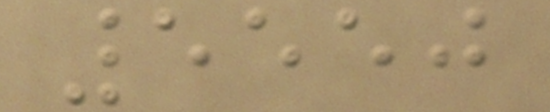5550
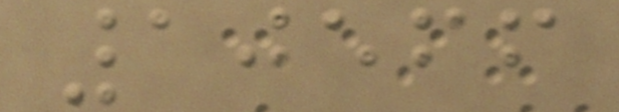10566
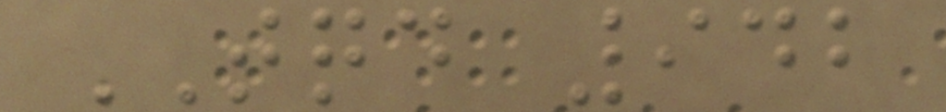TQD 942
